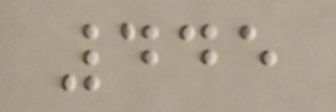445
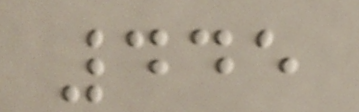445
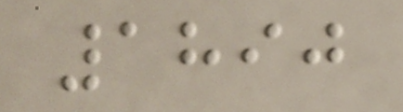1890
